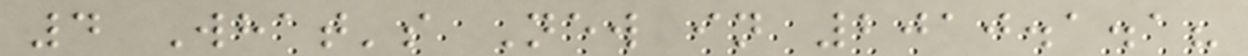4 What's New in 2010.1.1?
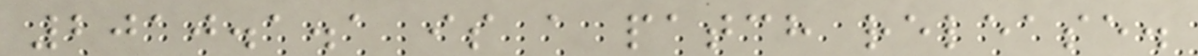2010.1.1 is a patch release.
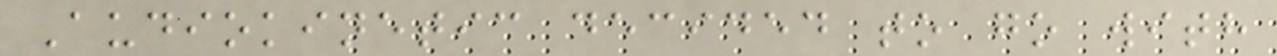Audiokinetic decided to go with
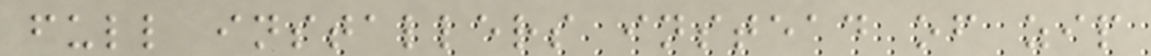full installers instead of zip
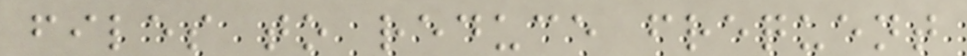files to reduce frequent
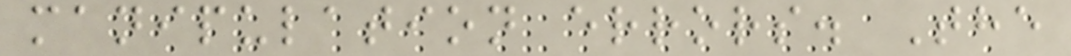manipulation errors. The
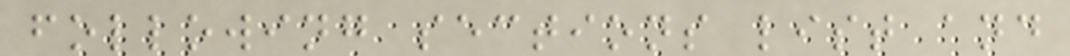following sections list and
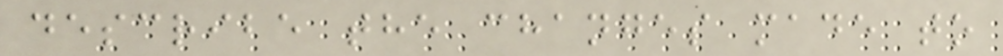describe the changes made to
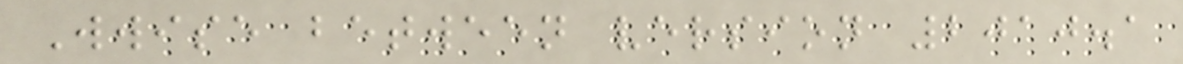Wwise between version 2010.1
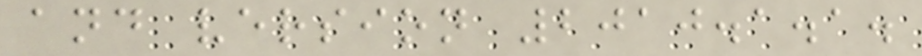and version 2010.1.1.
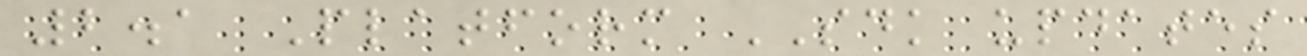2.1 Platform SDK updates
